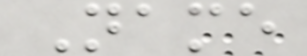Name
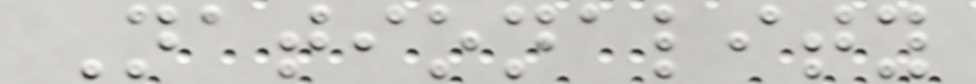Nationality
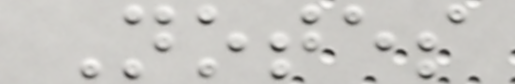Notes
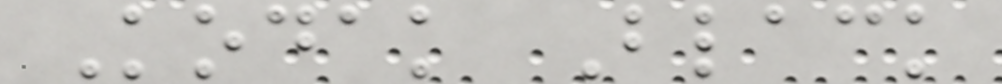Kodak Black
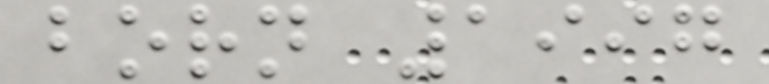born 1997
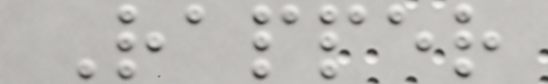Rapper
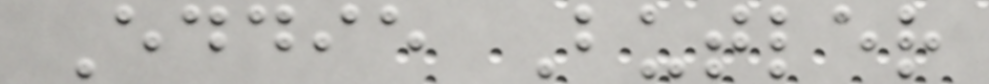Eddie Butler
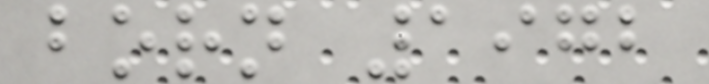born 1972
